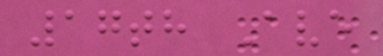17th Ave
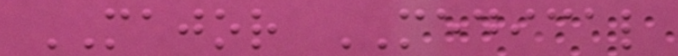MAJOR MEDICAL
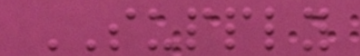SUPPLY
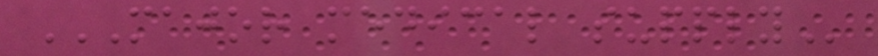MAJOR MEDICAL SUPPLY
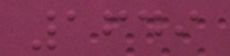1649
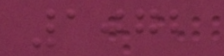1072
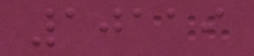10119
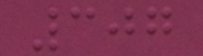307
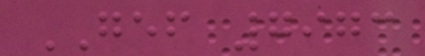GEF 7973
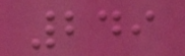249
